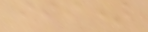iii)
